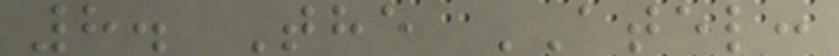8. The ATEL:
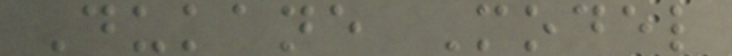Dukane Model
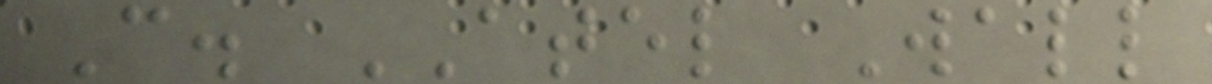C. ATEL Wall
